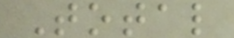Total
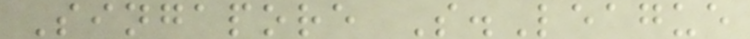Singapore S.League
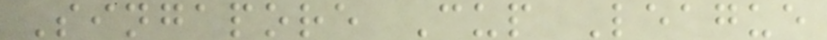Singapore Cup League
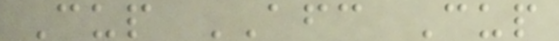Cup AFC Cup
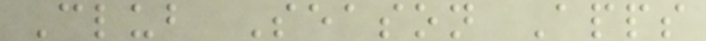Club Season Apps
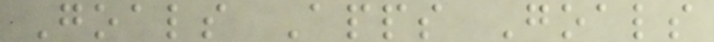Goals Apps Goals
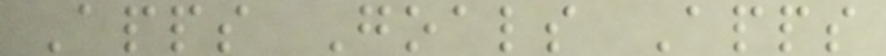Apps Goals Apps
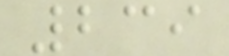239
